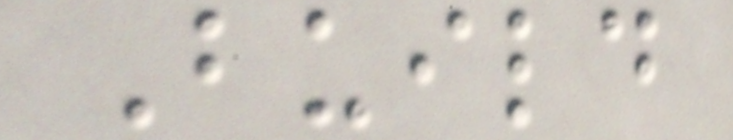Build
